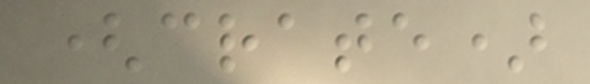(crate)
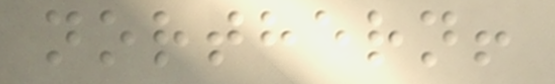northern!
